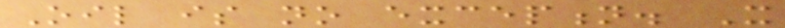Oil is no exception. It
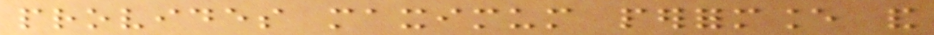provides maximum performance and
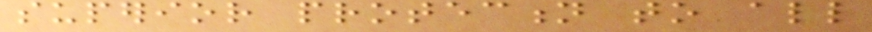superior protection to all
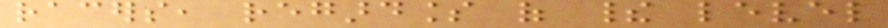racers, regardless of their level
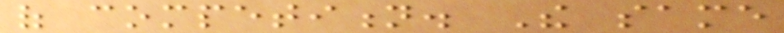of competition. The same
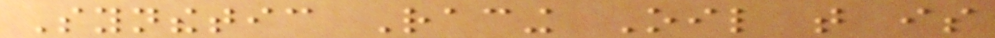Synthetic Racing Oil that is
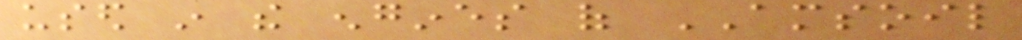used in the engines of AMSOIL
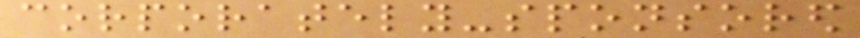corporately-sponsored
